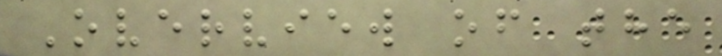Overview of the
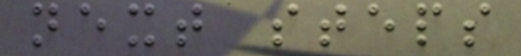next steps
